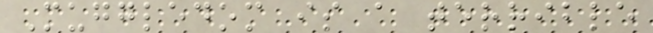Muggledom is a terrible
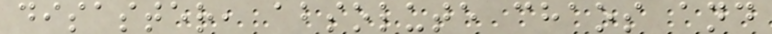disaster, absolute chaos and
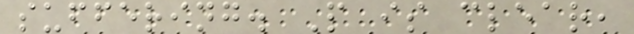suffering. P is clear,
